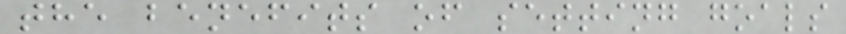the benefits of setting goals
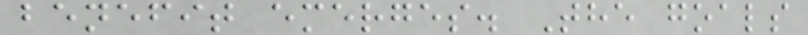benefit emerges. The goals
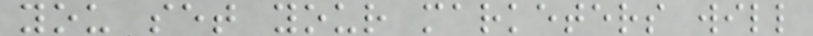you set your marketers will
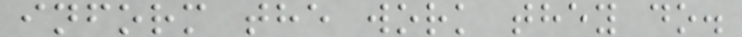inform the work they do.
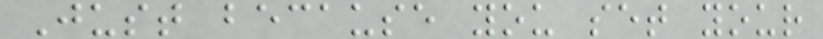Just because you set your
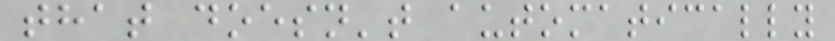that doesn't automatically
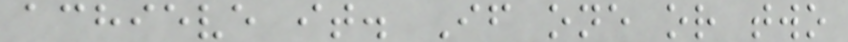achieve it. If one or two
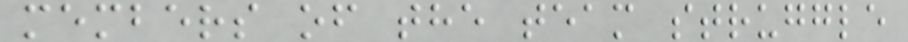members of the team struggle
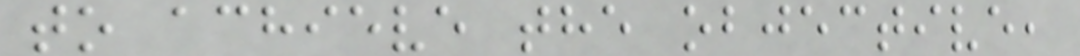to achieve the objective,
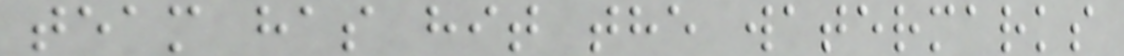team has hit the watermarks
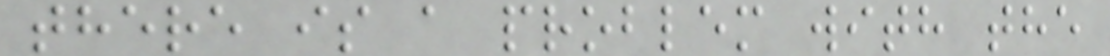there is a problem with the
